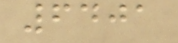6401
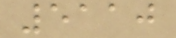5110
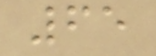65
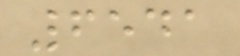6541
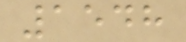1548
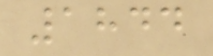1844
